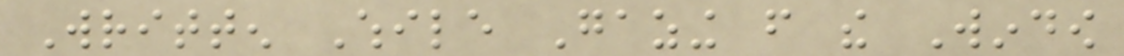Written While Gazing from the Window
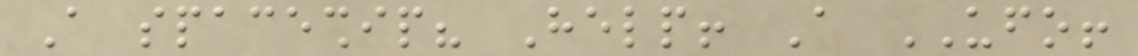A spaceship? Help! A UFO!
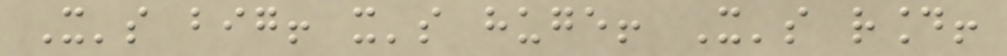It's big! it's huge! It's round!
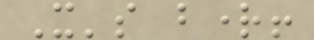It's bright!
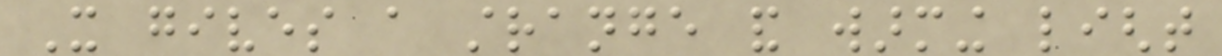It gives a strange and warming light
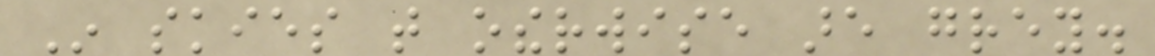In skies that otherwise are grey.
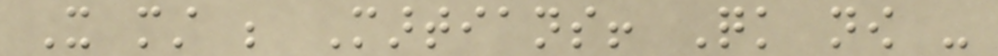It must be Martians! Quick now -
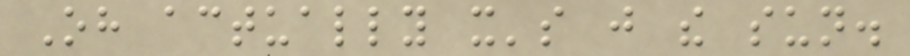Oh actually it's just the sun.
